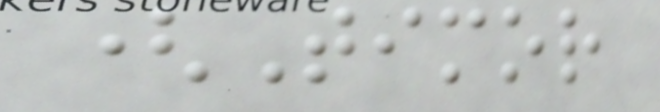(Timor
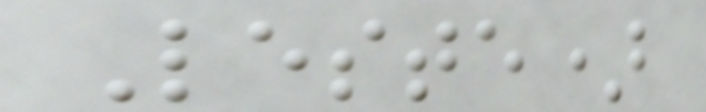Leste)
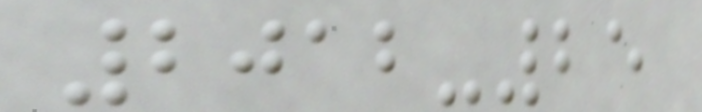2012-25
